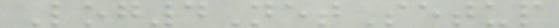Log4NetSetup
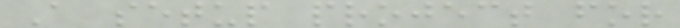A setup project for
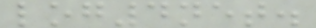log4net.
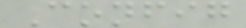Config
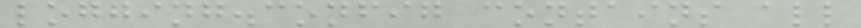logging.config contains all
